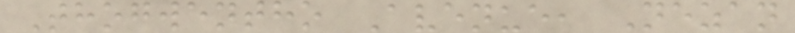Thogwentho Avenue, Nezan
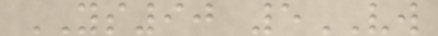YS90 5VW
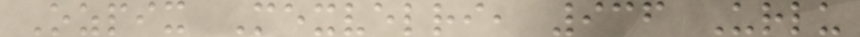Ozpix Mexvelri, 936 Urlu
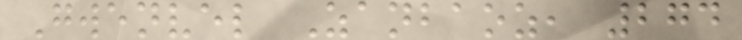Gwenvel Zanbaoz, 274
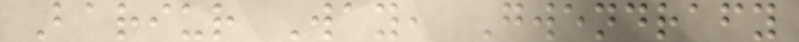Bariur Way, Gwendrafy
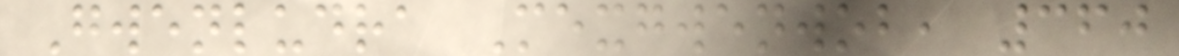Gwenludra Mexgwenwob, 360
